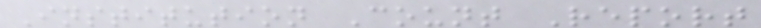Institution Count Report
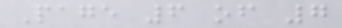Page 6 of 7
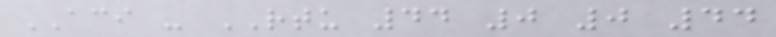ACI - RTU 44 0 0 44
